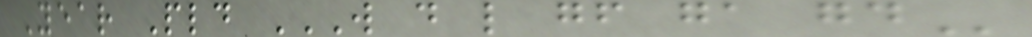Year Pld W D L GF GA GD
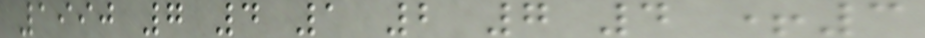1990 7 4 1 2 7 4 +3
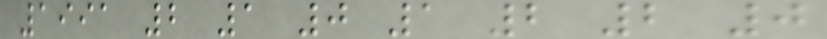1991 2 1 0 1 2 2 0
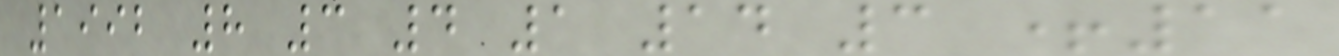1992 8 3 4 1 14 3 +11
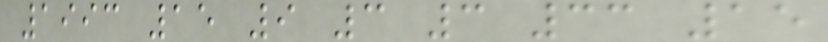1993 15 9 3 3 33 15
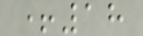+18
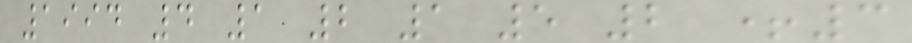1994 4 1 2 1 5 2 +3
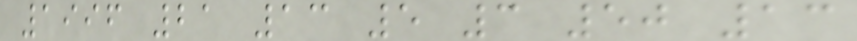1996 21 13 5 3 50 13
